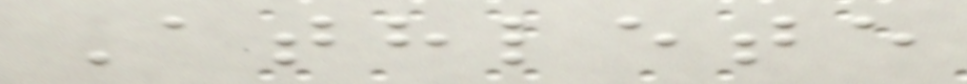Athlete
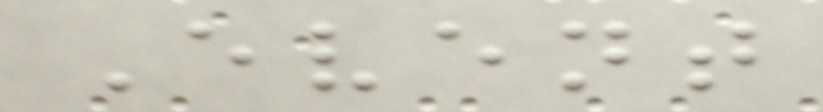Event
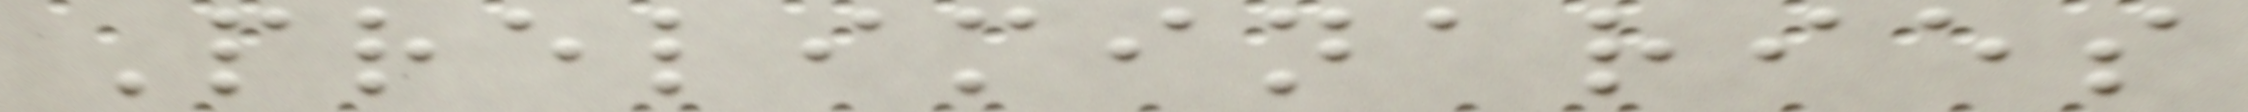Preliminaries
